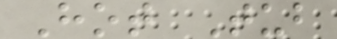Hot Tub
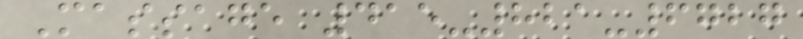Massage 415-821-6727
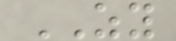ZY
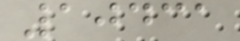10431
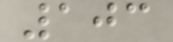103
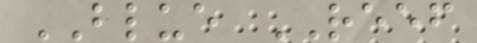BLUE REEF
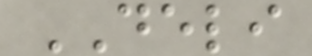DELI
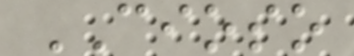CIOSO
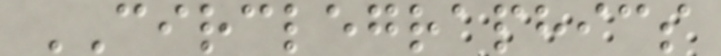CIRCLEGRAPHICS
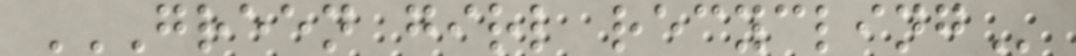GREEN GIRL RECYCLING
